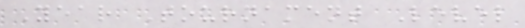Year Tournament Level
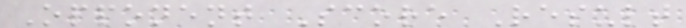Opponent Score Result
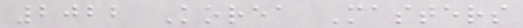2022 Korea Masters
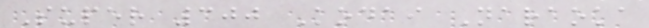Super 300 Kodai Naraoka
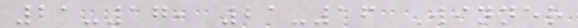21-17, 21-16 Winner
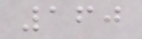160
